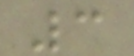3
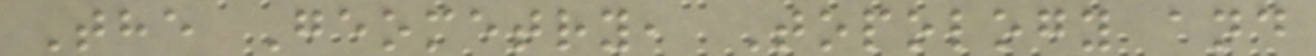The Geometry, Topology and
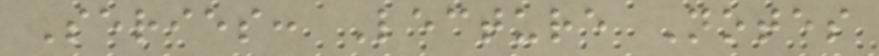Series: Lecture Notes
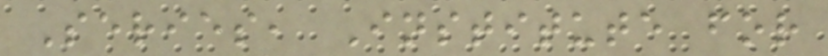Series, Institute for
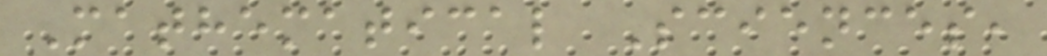Mathematical Sciences,
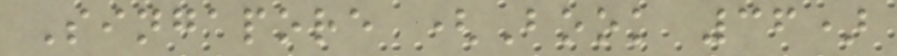Singapore (Book 36)
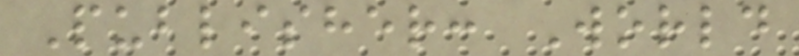Publisher: World
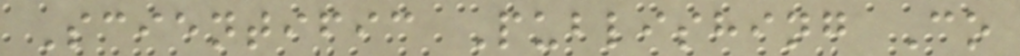Scientific Publishing Co
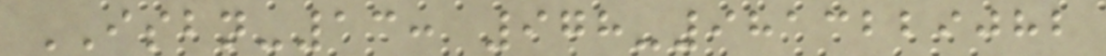ISBN-13: 978-9813229082
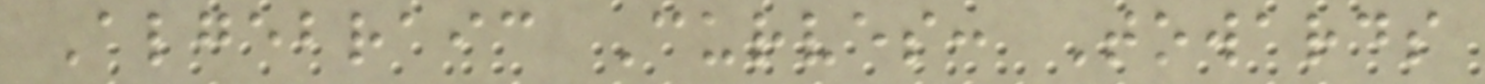Algebraic Curves: Towards
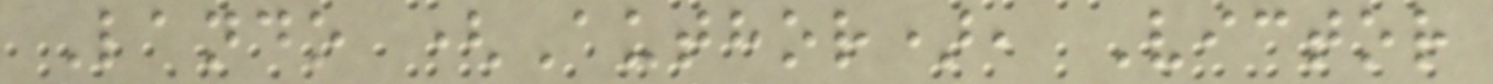Lando (Author), Victor
